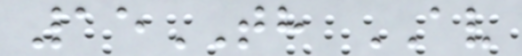15TH AV
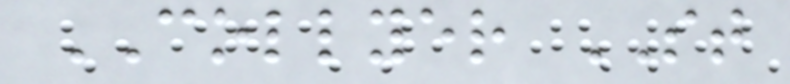COLLYER ST
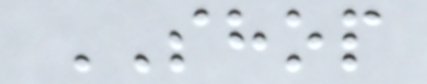SHOP
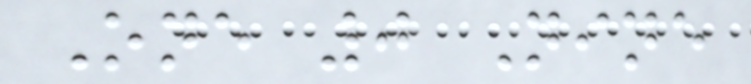One 0 Nine
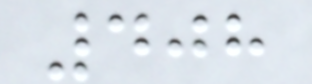408
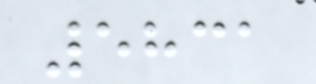5831
